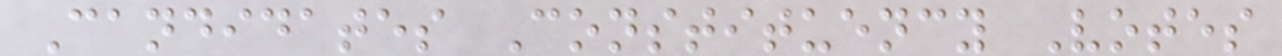Candidates Constituency Votes
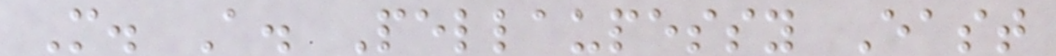M. A. Pellaupessy East
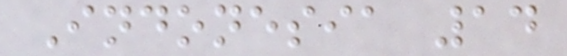Indonesia 14
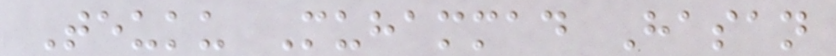Teuku Muhammad Hasan
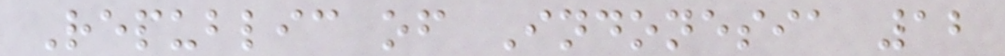Republic of Indonesia 12
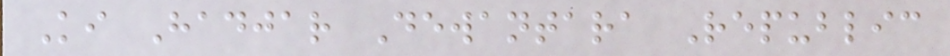Ki Hadjar Dewantara Republic
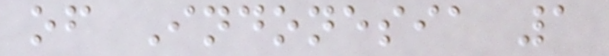of Indonesia 1
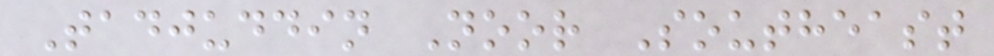Tadjuddin Noor Southeast
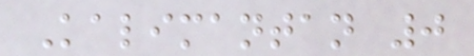Kalimantan 0
